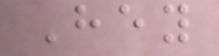Hey
